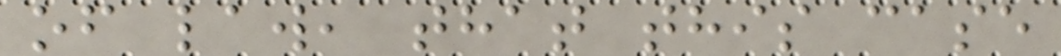of law, that this case
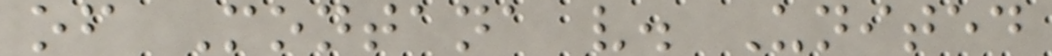of Montana v. United
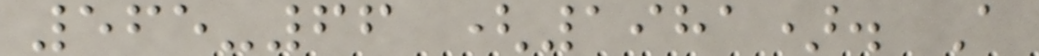565-66 (1981). A
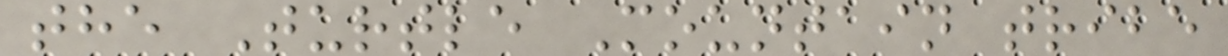the Turtle Mountain tribe
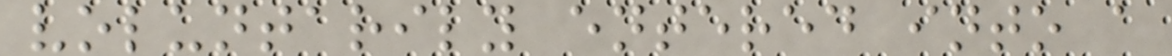voluntarily entered into a
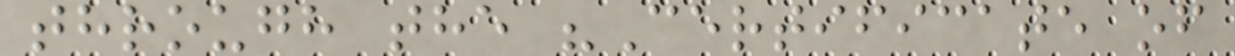through the "Certificate of
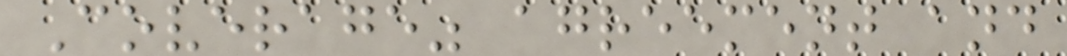Coverage" agreement and
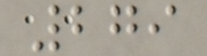279
